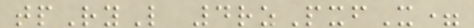tpRyL 4rzPxfX=
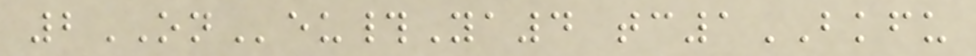2ONeu#Ya4 tc1BKFU
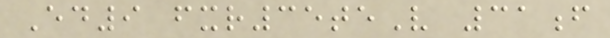Ed9 fxr35teV 31f
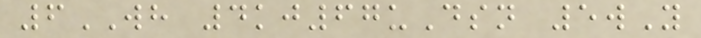6WH 4kj67uDsn 5wY
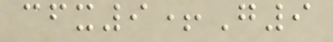cfx9+G9
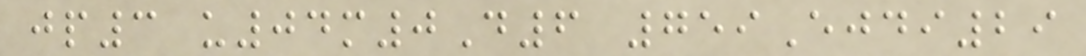jp3 u04m0D6 759Ejdi29
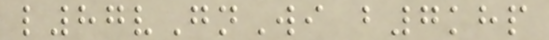l87vGnWi b7khp
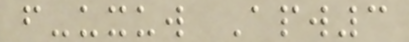f-uxuw Apw3
